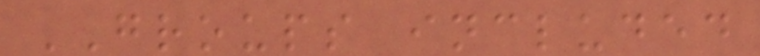GROUPS included
